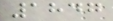1847
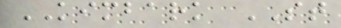KIMBARK ST
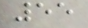55
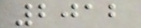2012
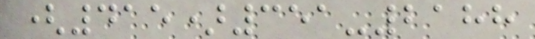(415)351-2188
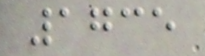1735
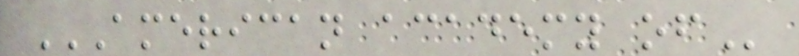AMERICAN ACADEMY OF
